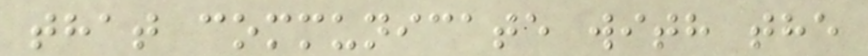that communicate with the
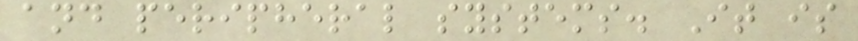and peripheral systems. It is
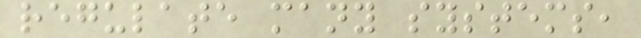regulate many systems,
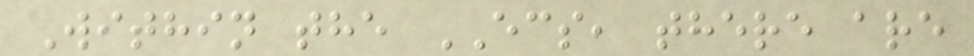Within the ECS, there are
